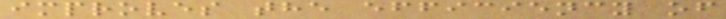improves the efficiency of
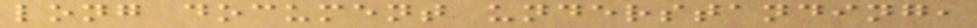long document understanding,
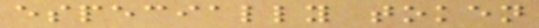especially token
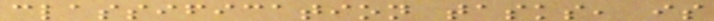classification tasks, is
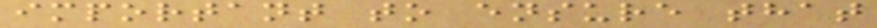important to ensure that
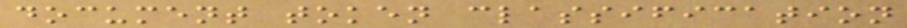document token classification
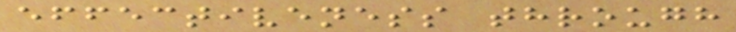effectiveness through
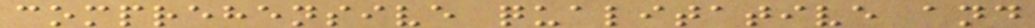comprehensive qualitative and
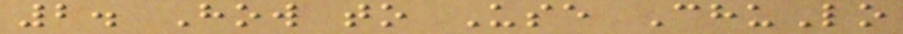2. How to Use ChuLo
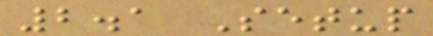2.1 Setup
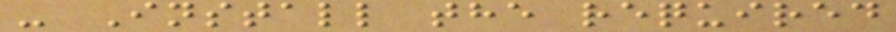- Install the required
